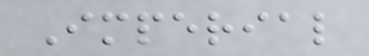Imperial
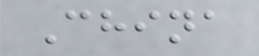China
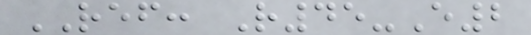REF: R45-E2
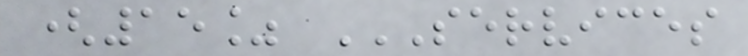(15% SERVICES
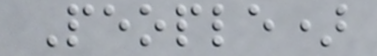People)
